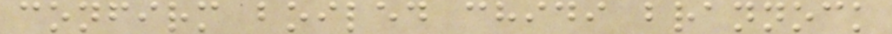confirm boiled chidi brannock
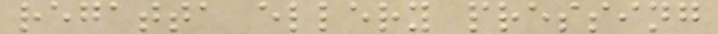regatta ellery pressing
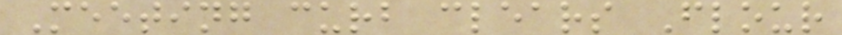Meeting curb clears Flour
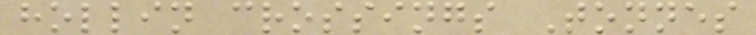hollin crossings Tonnes
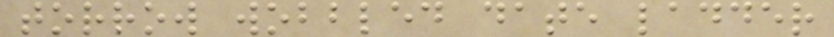torrow wobbled date ladder
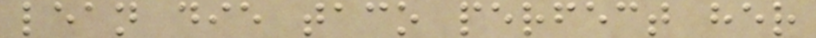lean die taco perfect her
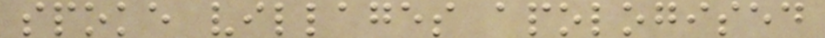spoke villages apologised
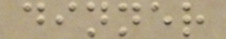dinner
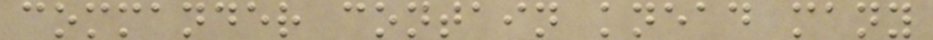commander contain knead many
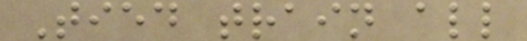Tied train all
